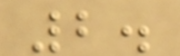2.
